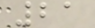21
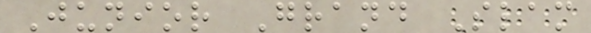Junior Grand Slam
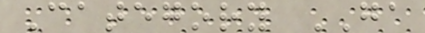Category GA
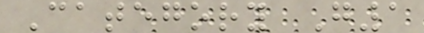Category G1
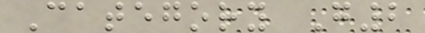Category G2
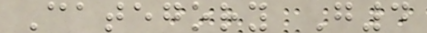Category G4
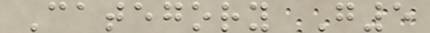Category G5
